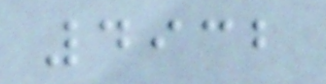4932
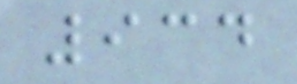934
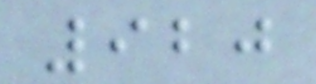920
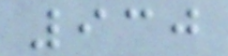930
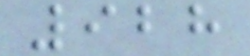928
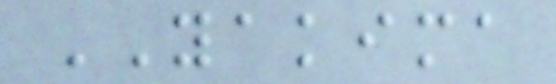YAKIMA
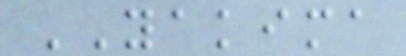YAKIMA
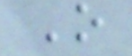O
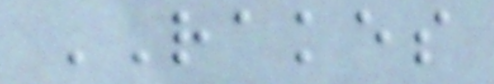RAKES
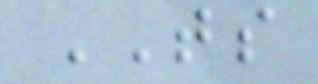TS
